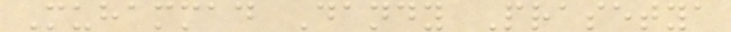Muhammad Dandy Prasetya
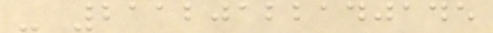- 21120122140145
